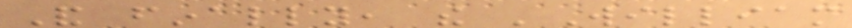And finally, the 'William
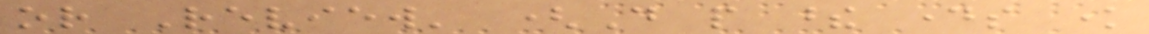or Review' (Do people these days know
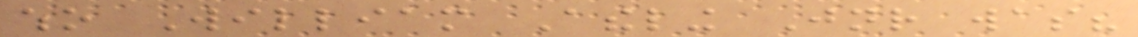who William Atheling Jnr was?
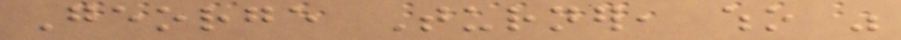George Turner, who was
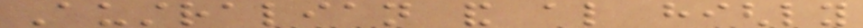Australian and also highly
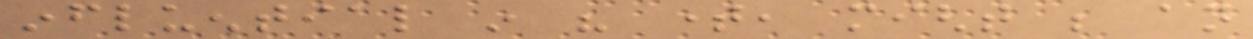influential in his time, might be an
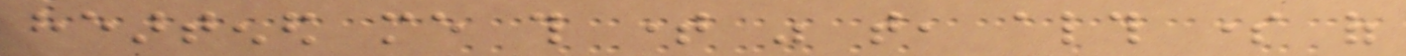heartened me this time was that, although some of
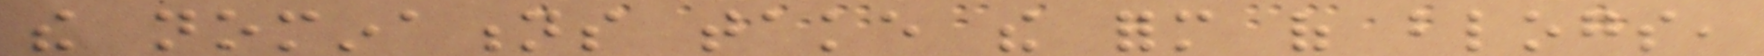the nominations take the form of blogs,
